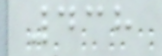438
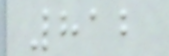812
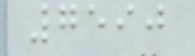7590
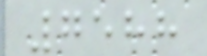7588
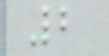2
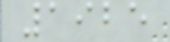1925
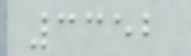3352
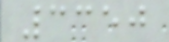3350
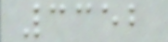3352
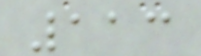113
